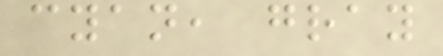cyan, gray
